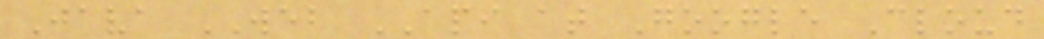Java WEB API at Google Cloud
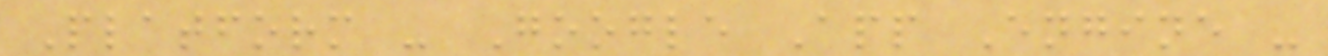Platform - Google App Engine -
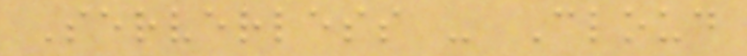Serverless - Cloud
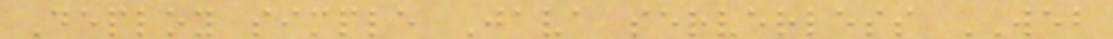Deploy simple Java serverless WEB
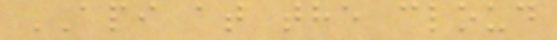API at the cloud
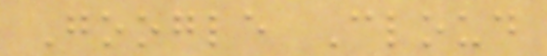Google Cloud
